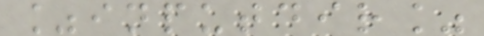%inputdir%
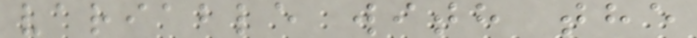variable with the
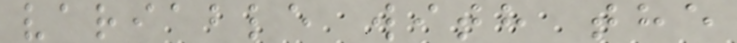variable with the
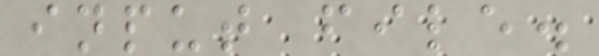input file.
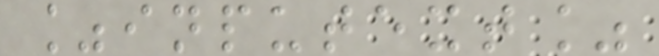%inputext%
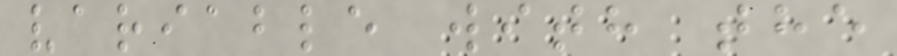variable with the
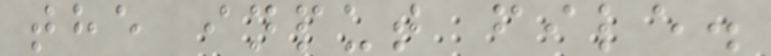the input file.
